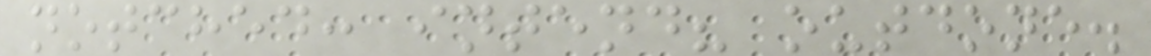notched: intend? outdone.
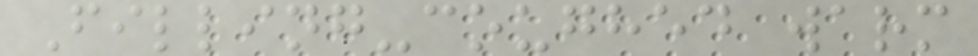Filling-coughed warm
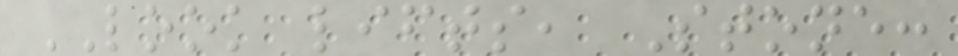LOOK lifts, Stone:
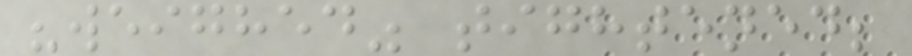"weighed" tightened;
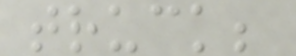truck;
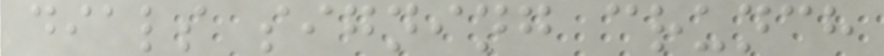dials signing crunch
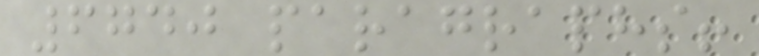6740 paragraphs!
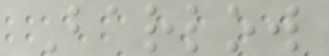Barlow
